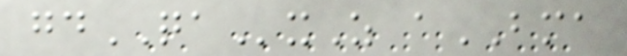gdQAxZ aBMA
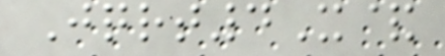Jqrt4X&
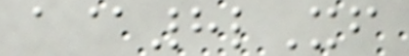a@8lXf
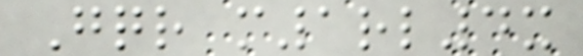Gqr m1rl4x
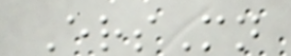ErsMn
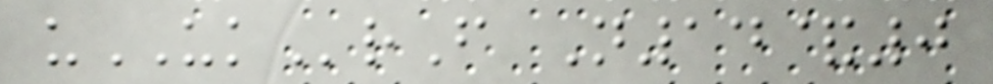uUKrF N14&0
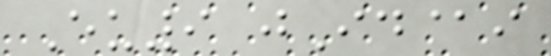Eu9 jId@i
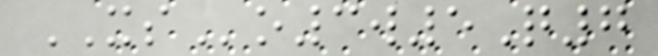XSo3w5Q7
